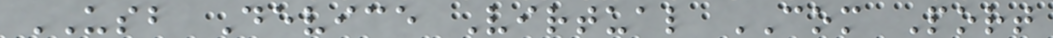USB Device Virtual COM Port
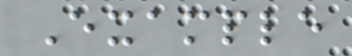Example
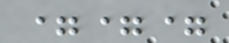===
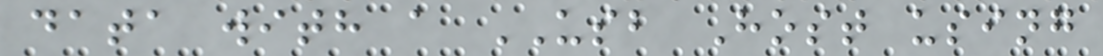data with a USB Host using
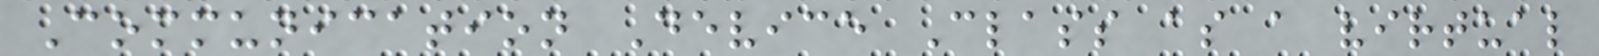Communication Device Class as a virtual
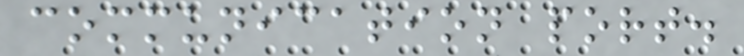communication port.
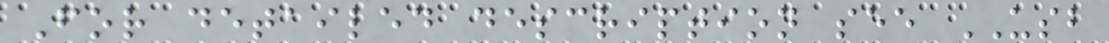For detailed description see USB
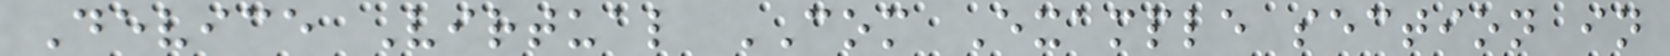Device Virtual COM Example section in
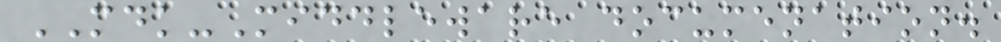MDK-Middleware documenation.
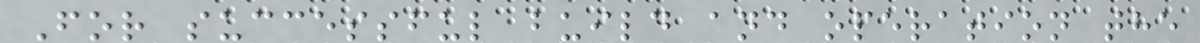For successful build and operation the
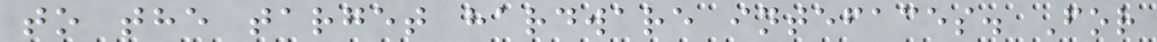to the target hardware intefaces. For
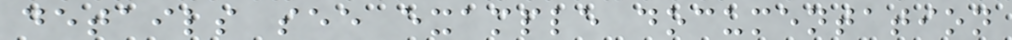details see example documentation
